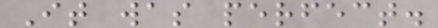It was perfect.
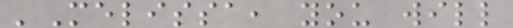'Melissa, you will
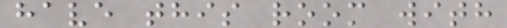have this room with
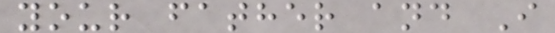your father and I
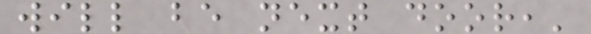will be next door,'
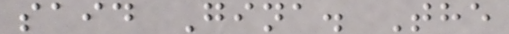said Gina. The
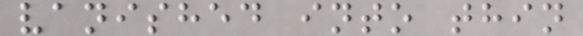vanished into thin
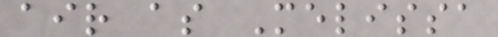air as Melissa
